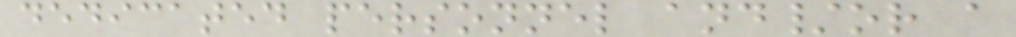dedicated personnel and/or a
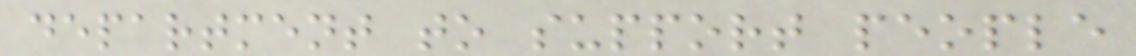department to support people
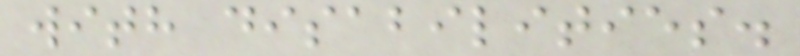with disabilities.
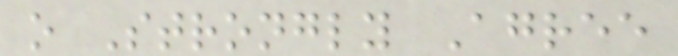o Strongly Agree
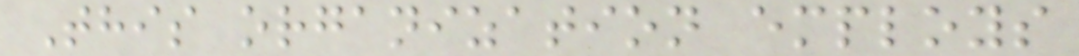This organization employs
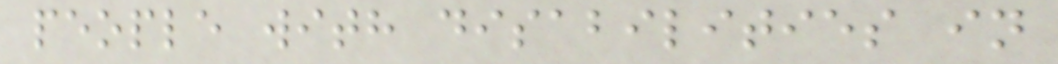people with disabilities in
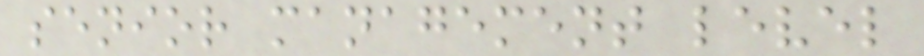senior management level
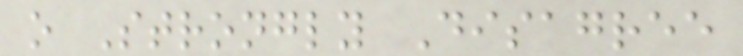o Strongly Disagree
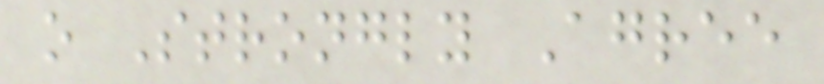o Strongly Agree
